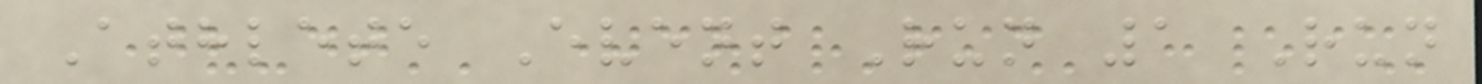Athlete Event Run 1 Run
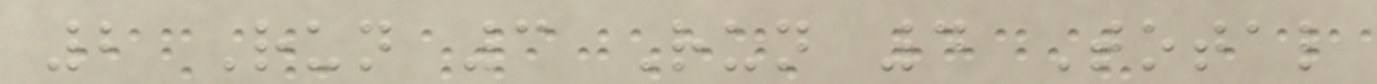2 Run 3 Run 4 Total
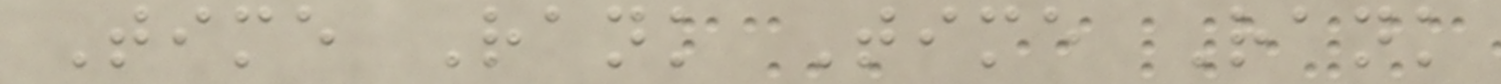Time Rank Time Rank
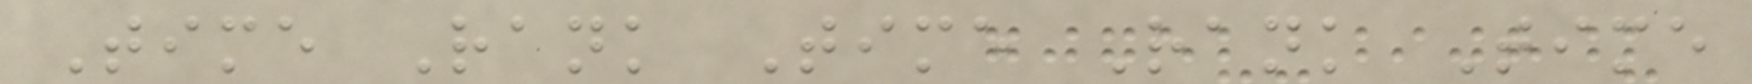Time Rank Time Rank Time
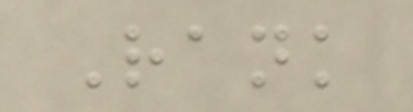Rank
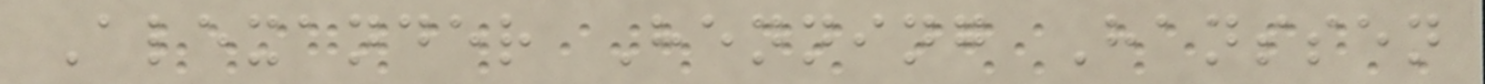Alexander Henning Hanssen
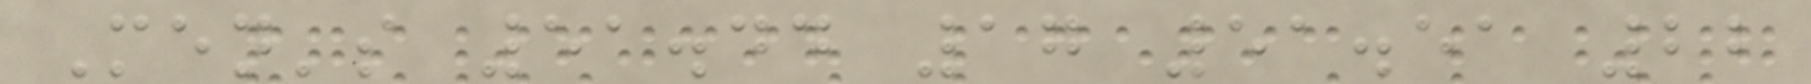Men's 51.44 17 51.51 22
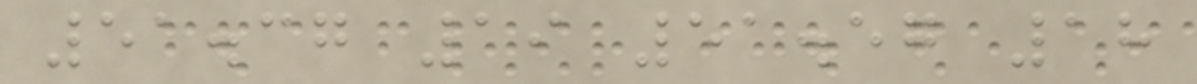51.37 19 51.57 18
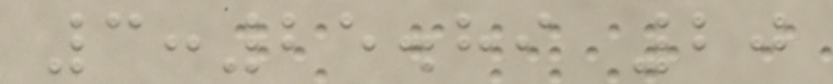3:25.89 20
